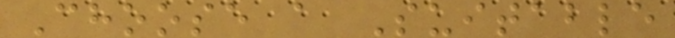Choose a Suitable
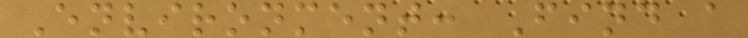Environment: Find a
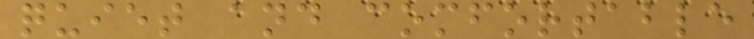quiet and comfortable
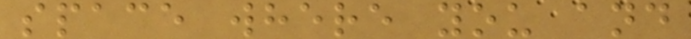space where you and
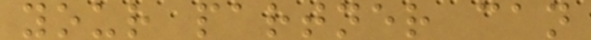your partner can
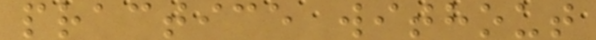practice without
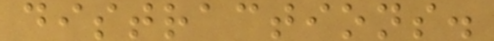distractions.
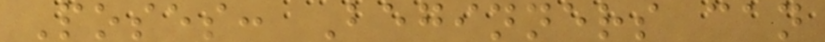Poses: Beginners can
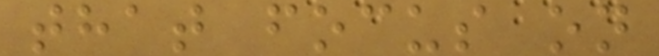that focus on
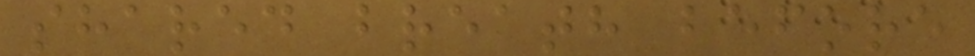shared breath before
